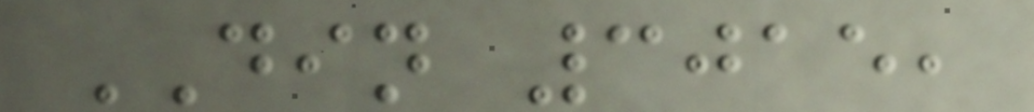DIN 3015,
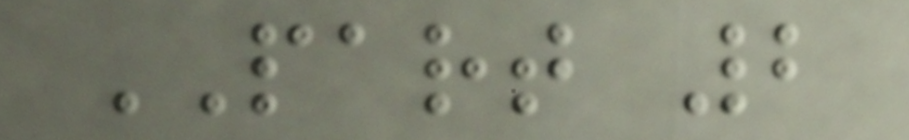PART 2
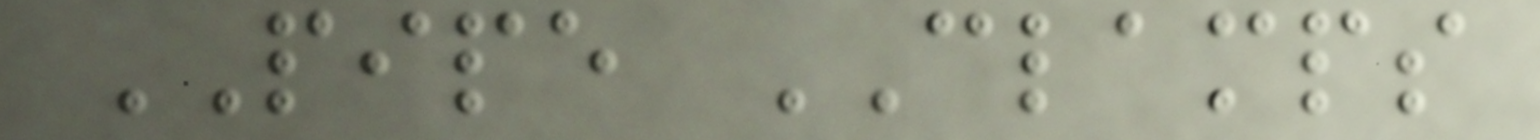PIPE CLAMPS
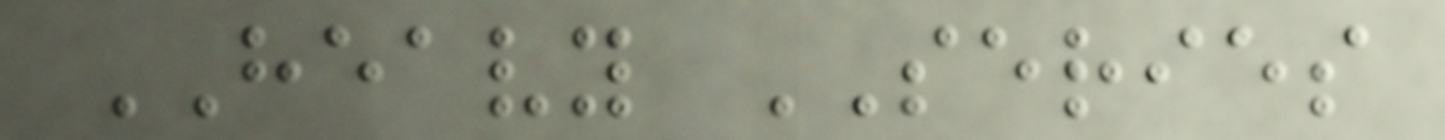HEAVY SERIES
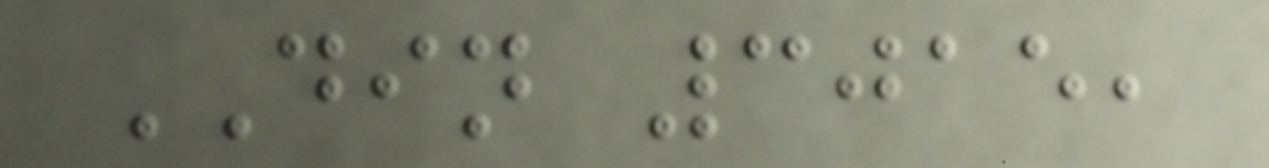DIN 3015,
